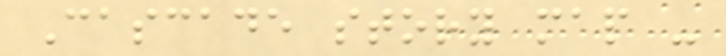Cascade story map -
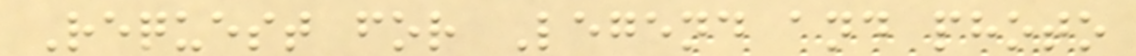Request for Legend and photo
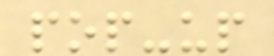pop-up
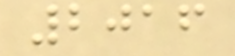2016
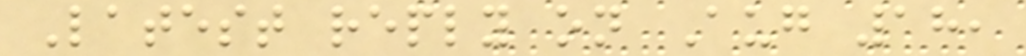Latest reply on Aug 18,
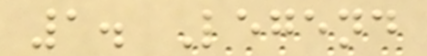1. Legend
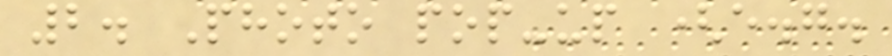2. Photo pop-up (e.g.
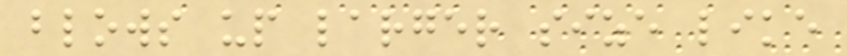blows up larger size like
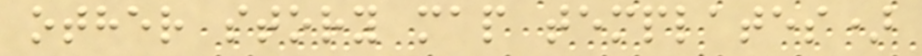other story map templates)
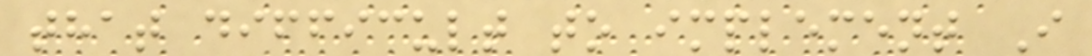that difficult to implement I
